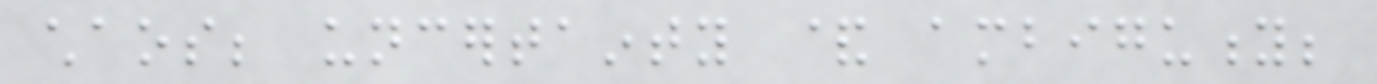chaos; uncertainty & ambiguity;
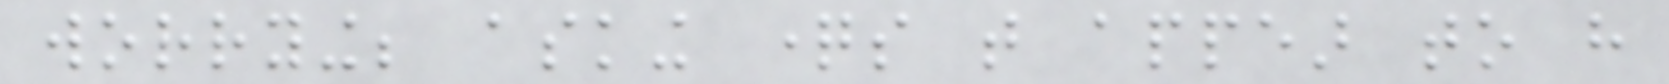worrying; asking questions that appear to have
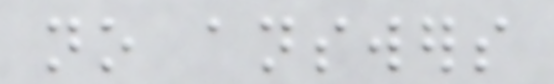no answers
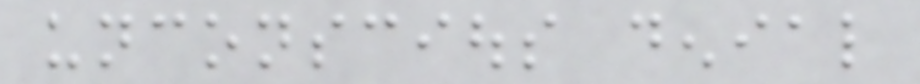unconscious denial
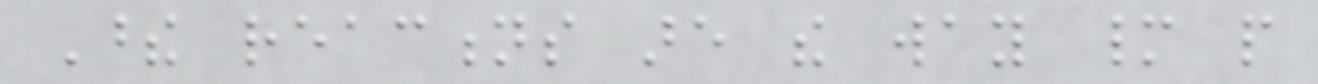These reactions are the way many people
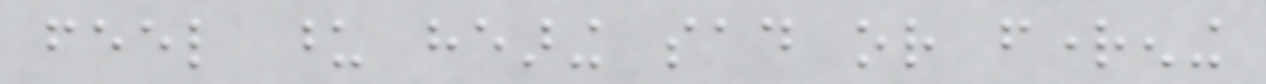feel upon hearing sad or frightening
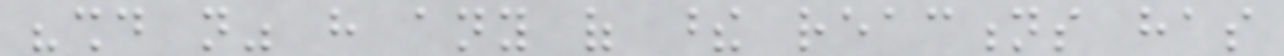"should not" have any of these reactions has
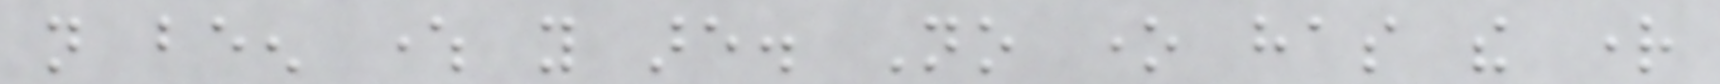not been where you are. No one has the right
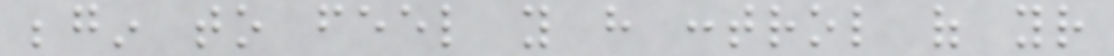begin to feel you have control of your
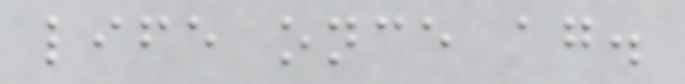life once again.
